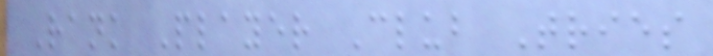Rank Player Club Tries
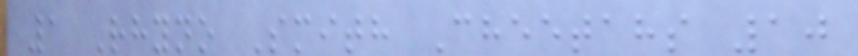1 Rhyno Smith Cheetahs 10
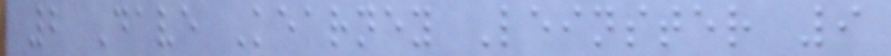2 Dave Kearney Leinster 9
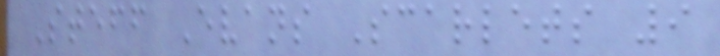Steff Evans Scarlets 9
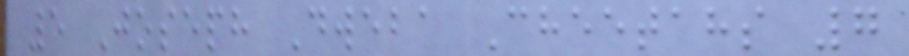5 Joseph Dweba Cheetahs 7
